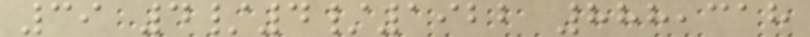39 4/4/1922 888,318
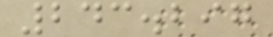243.297
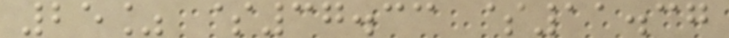25% $37.33 $11.37
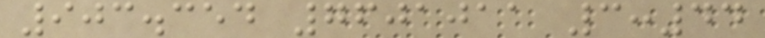903.354 7601011 3:44
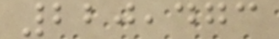220,473
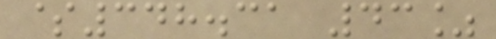$348.31 43%
